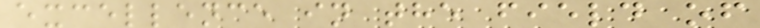excellence in the field of
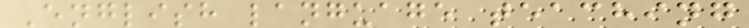English language teaching
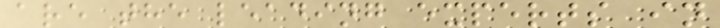are the leading experts in
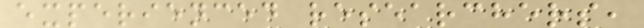experienced researchers,
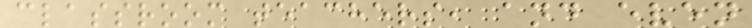classroom teachers, and even
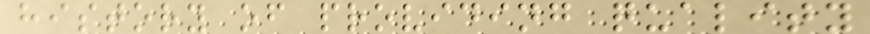history of providing quality
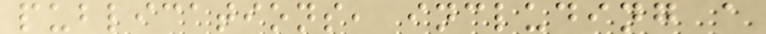publications, including a
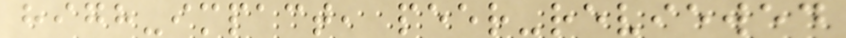high-impact, peer-reviewed
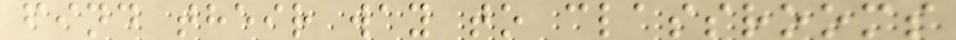find their way to classrooms
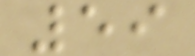59
